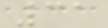31
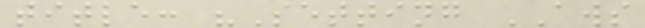title: "Setting AWS
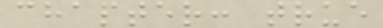chapter: true
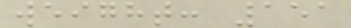weight: 151
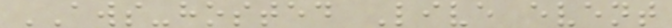AWS-hosted Live event
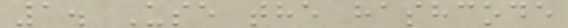1. Use the hashcode
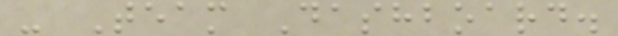- Team Dashboard.
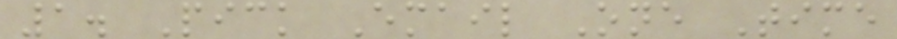1. Pick Email One Time
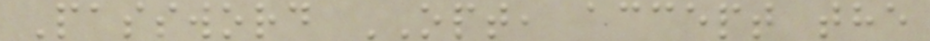Password OPT, accept the
